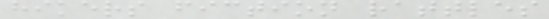hikers fiction rattles
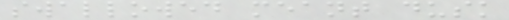swallowed meant dusk
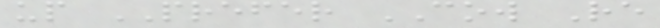up PREFER COW Re
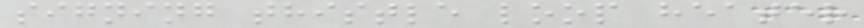signing thistle loop heater
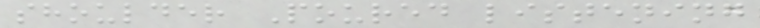shoulder Poured listening
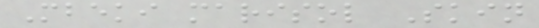Mbeki marisol Skin
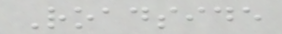Roadside
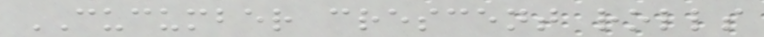CUCUMBER crescent rolls
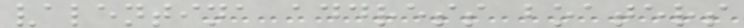valentina address boaters
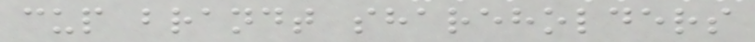cup brandt shareholders
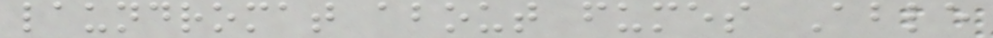laundromat about fumes Able
